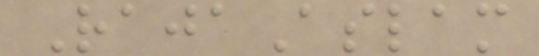RajaAslam
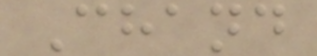Chand
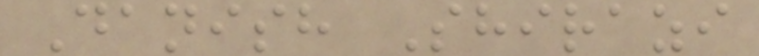Danish Shirazi
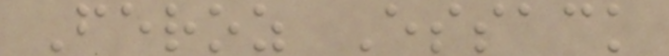Feroz Essack
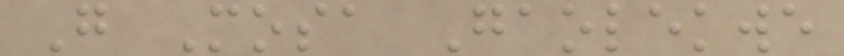G Mosa Gaolekwe
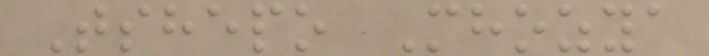Tshepo Mhozya
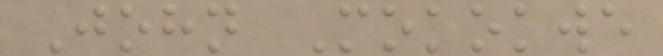John Mokokwe
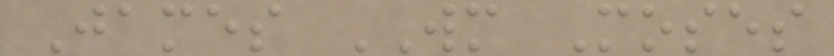James WM Moses
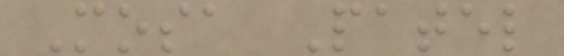Mosa Patel
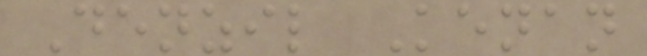Denzil Kenan
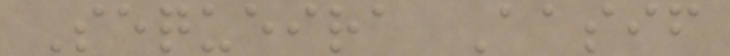Sequeira Aasif
